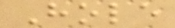Hole
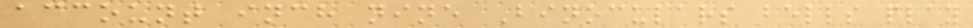account inch nine Binoculars bells play
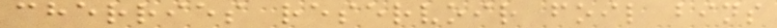cherries reservoir foil bins
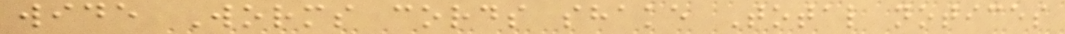wide Worms cords shake Total notices
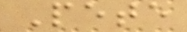Pete
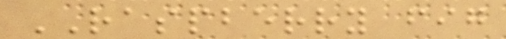RASPBERRY fig
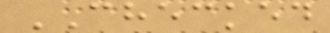CHECKED
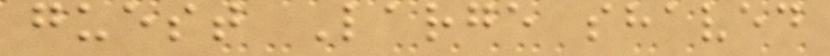guest Large shaved
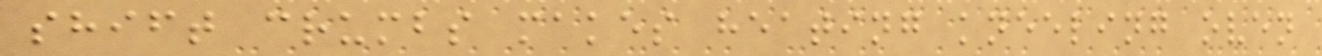shift crumbs makes heating kneeling oven
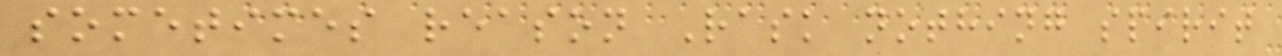sometimes reason Rask nothing spirit
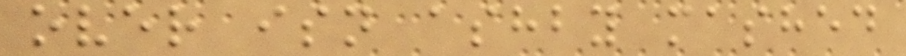over isn ashby mashed
